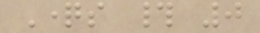Questions # 0
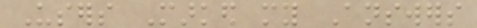Users Marked my Answers
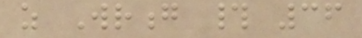as Wrong # 36
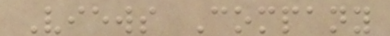Views Company
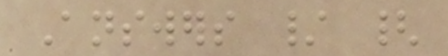Answers / {
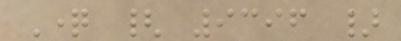Question { 9396 }
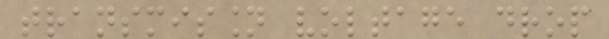transmission voltage drop
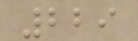229
